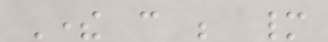There can be many
